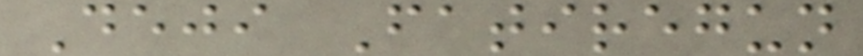Deji Fatiregun
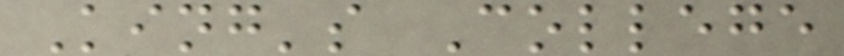King's College
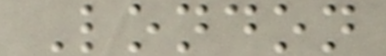London
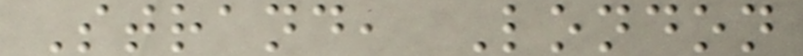Strand, London
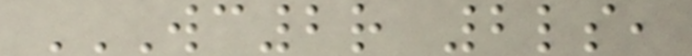WC2R 2LS,
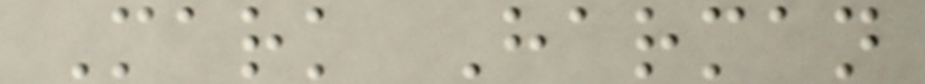Mark Harman
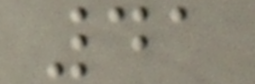41
